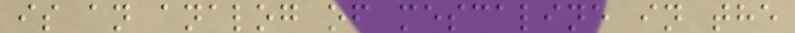is an analog of mescaline in the
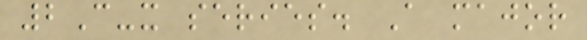2C-x series. A major
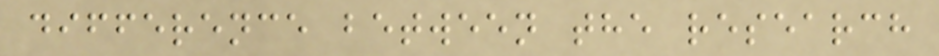difference between the research
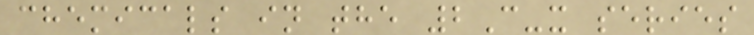chemicals in the 2C-x series
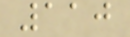110
